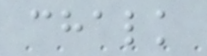chalk
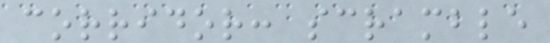corridor: scramble
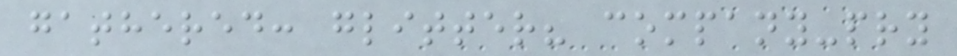gathered: glitter? company-pry
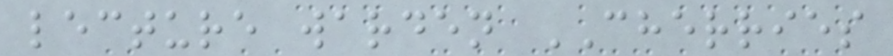lecture warden CHERRIES
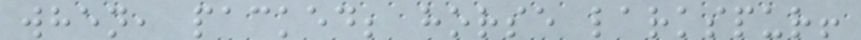when, packed; horse larkspur!
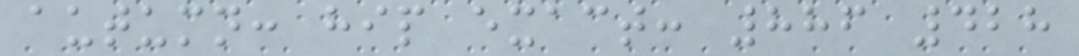autumn: hip exact: 886 428
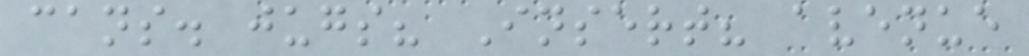cans. jugs? Insert? avenue
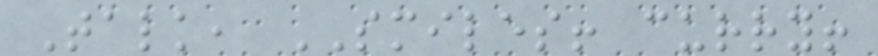Talk, SMILES! curry!
